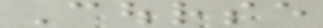Course
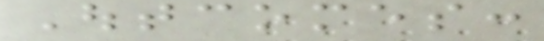Outcomes:
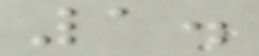1.
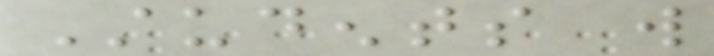Students will
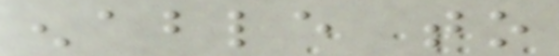enable to
